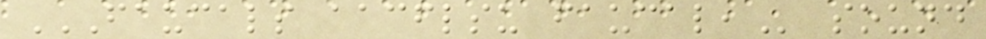FAUCALS AACFLSU FAUCAL, sound
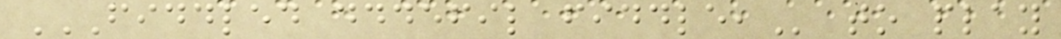FIDDLED DDDEFIL FIDDLE, to play
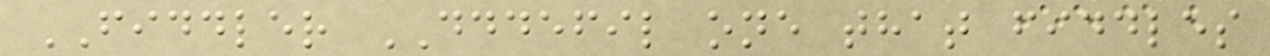FIDDLER DDDEFIL one that fiddles
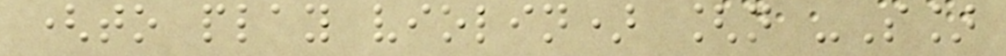(to play violin) [n -S]
